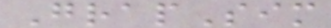GrapSim
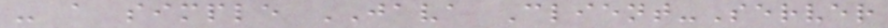- a simple JAVA Client-Server
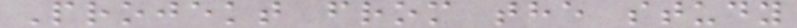Projekt from the study
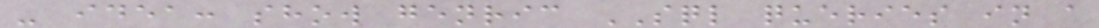- idea: show genric SQL queries in a
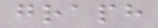graph
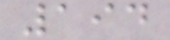194
